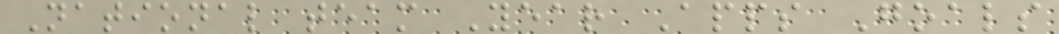National team Year Apps Goals
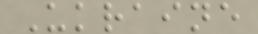Ukraine
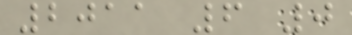2011 6 0
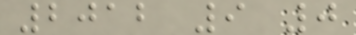2012 9 0
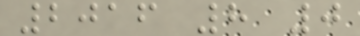2016 8 0
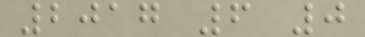2017 6 0
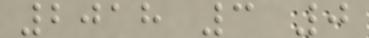2018 3 0
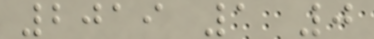2019 1 0
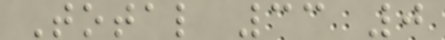Total 33 0
